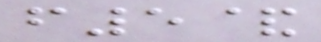f5&
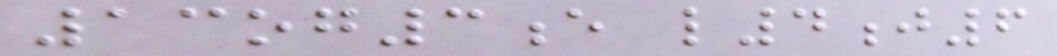13og3e l4j6
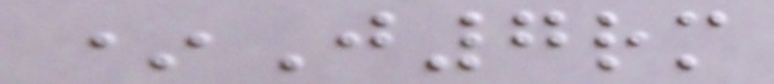*J7rm
